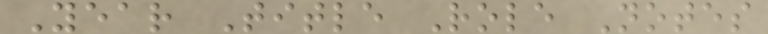Year Title Role Notes
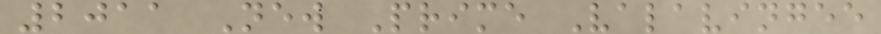2011 New Prime Valavingee
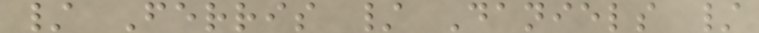/ Ferris / Daniels /
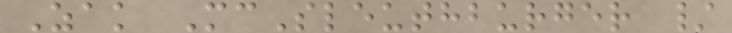Zak McSleuthburger /
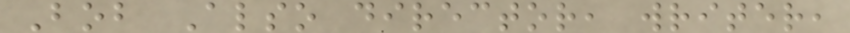Bob Also director, writer,
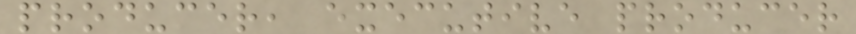producer, executive producer
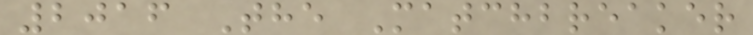2016 The Matchbreaker
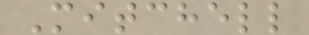Mitchell
